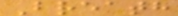Breath
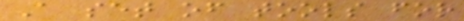A set of tools for
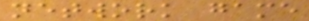network game
